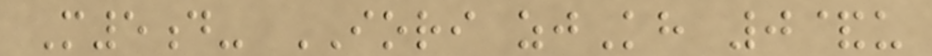M5d- IORI zjKh 0&u
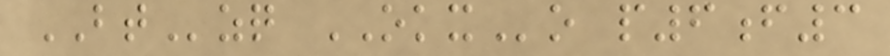BTzq OKXo p6f3
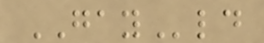GAYld
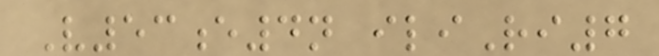V53e4n iliRi7
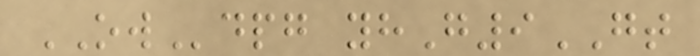OWdpg yhG9GT
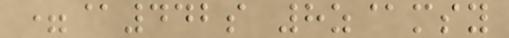=@442s 8z@msy
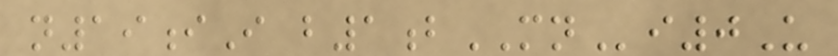n19iI b1bMNi0U
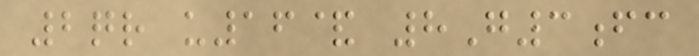2qr u16& 8G3fc
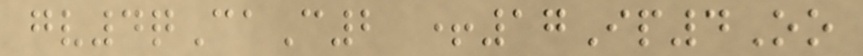gv4qCaC2 +17Ip4Oo
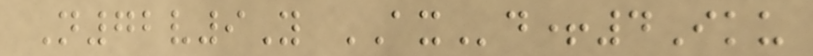N72v9Y AXd+4Iku
